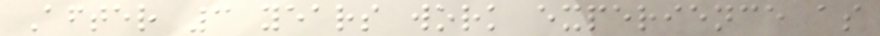After 3 years work experience as
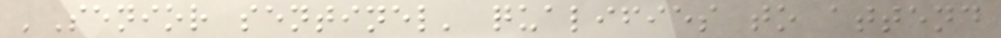'Senior sentinel' qualifies to attend
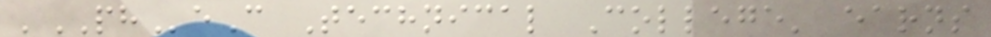'PHeC Technical College' earns
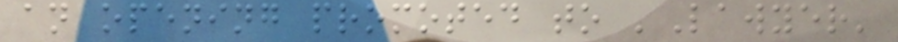an opening promoted to 'Lawyer'
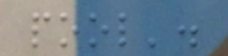pool'.
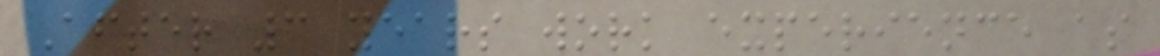After 3 years work experience as
